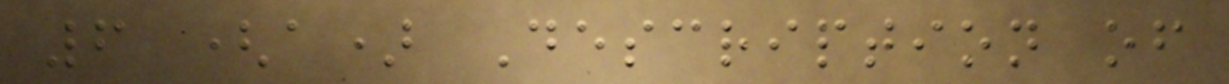6 (a) Description of
